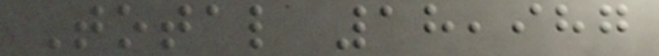Total 18,987
